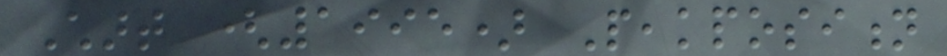Chart (1995) Peakposition
